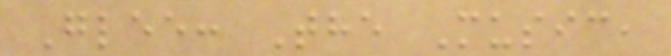Glee: The Music,
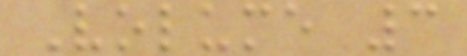Volume 3
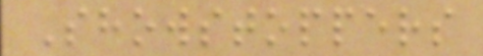Showstoppers
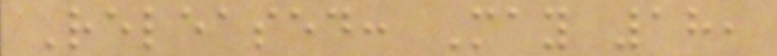Released: May 18,
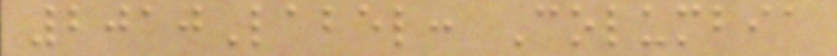2010Label: Columbia
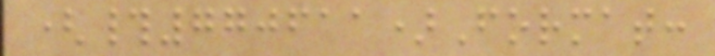(#770611)Format:
